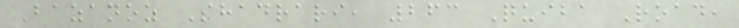Bazanoz Shadrari, 263 Quiba Road,
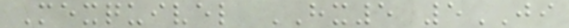Mexquivel HX5 5JI
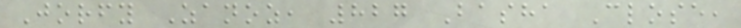Jorfy Zanoz, 827 Basha Close,
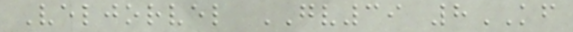Veljorvel GV39 8KF
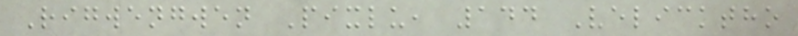Rigwengwen Pixlu, 144 Velicktho
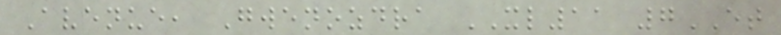Avenue, Gwenozdra XL11 7ET
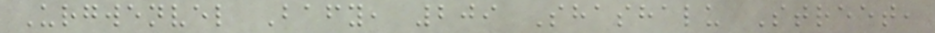Urgwenvel Bafy, 209 Shashalu Street,
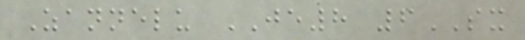Zannelu JE8 6SX
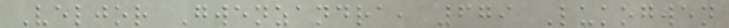Veljor Gwenzandra, 679 Lukogwen
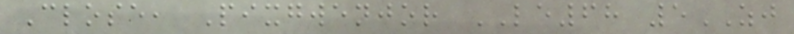Close, Pixgwenjor LE68 5ZJ
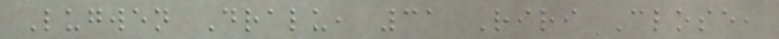Lugwen Dralu, 31 Riri Close,
